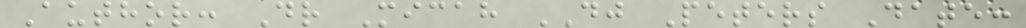Author: Dr Micah DJ Peters Date:
